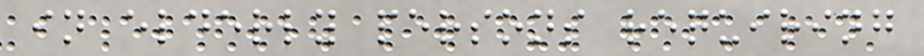in elderly persons requiring
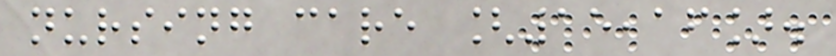nursing care [15,16].
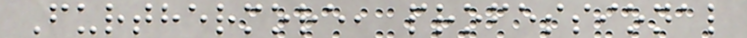Furthermore, professional
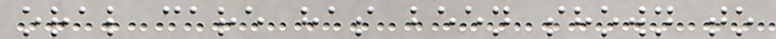oral care has been shown to
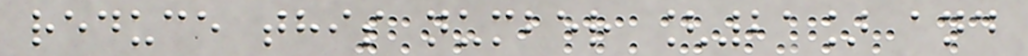reduce this number [21] and
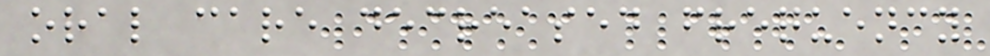oral care decreased frequency
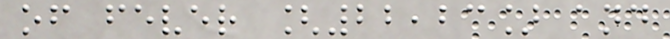of fever [22,23] and
